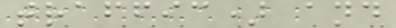traffic) and
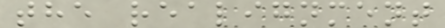the realignment
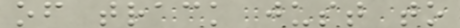of track just to
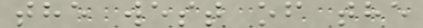the west of the
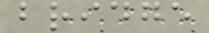bridge
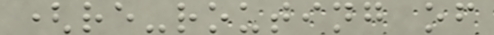(re-routing of
